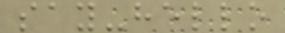say-hello
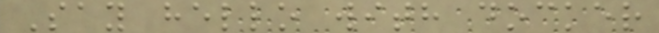Say hello with docker
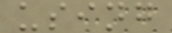using
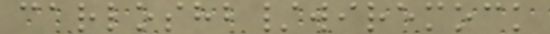carloshb/wiremock
